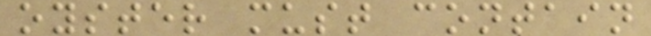oyster must contain
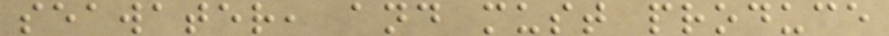seawater, and must produce
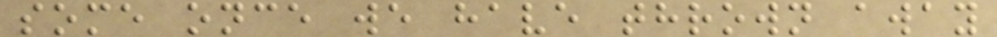some once we have thrown away
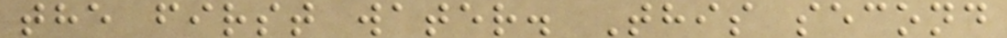the first water. This second
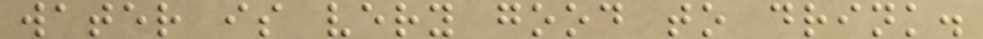water is very good to drink.
